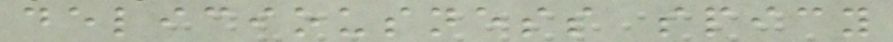deliciousness spicy
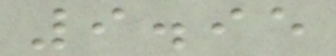9.95
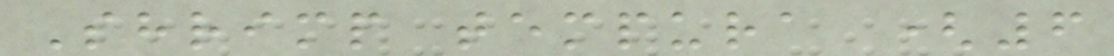Shrimp tempura (6
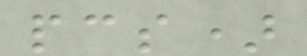pcs)
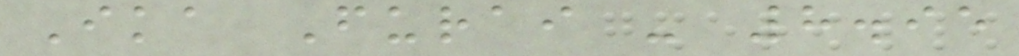Ika Furai - 8.95
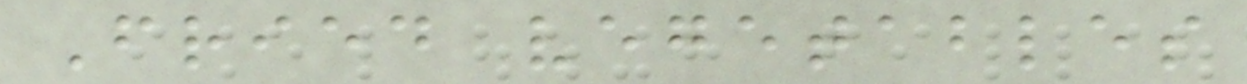Fried vegetables
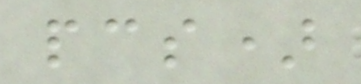pcs)
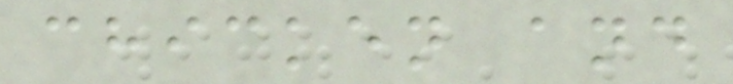chicken and
